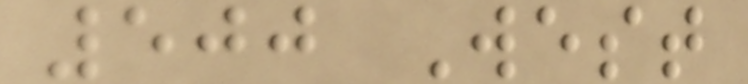500 West
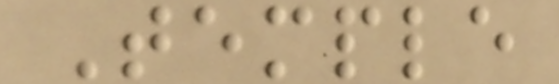Temple
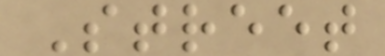Street
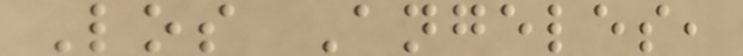Los Angeles,
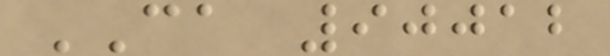CA 90012
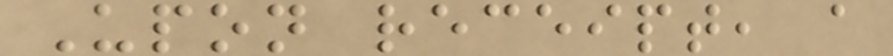Upon receipt, a
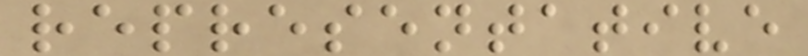representative
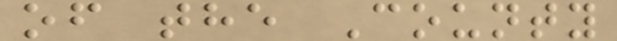of the County
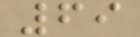69
